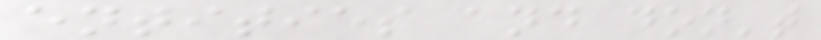entities and don't
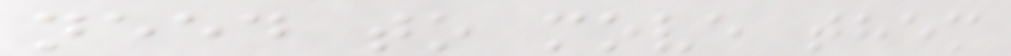need to move them
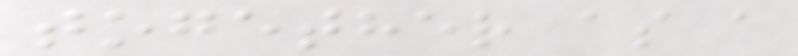together as a
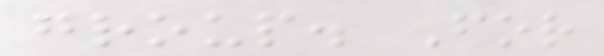group. For
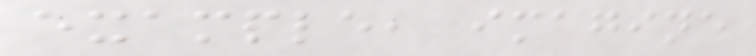example, imagine
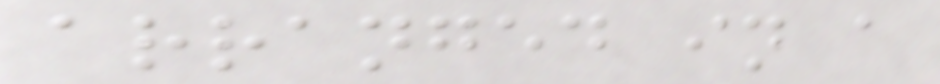arranged in a
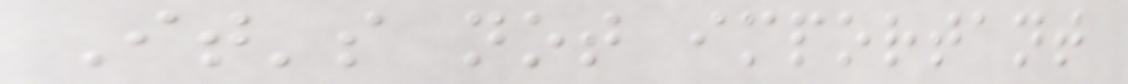It's not important
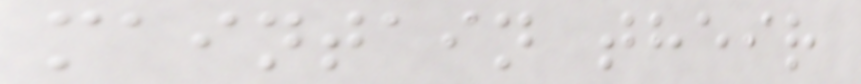maintain their
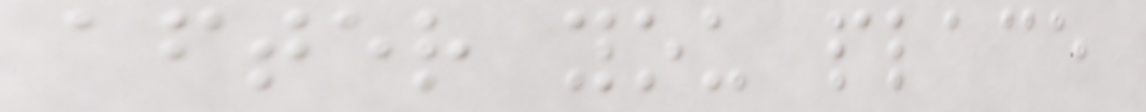after you place
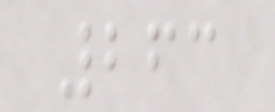263
